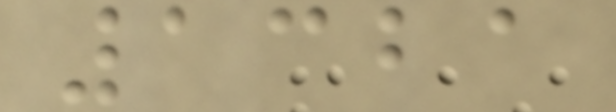1321
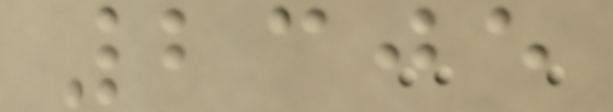2305
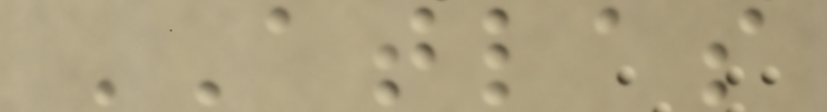ATLAS
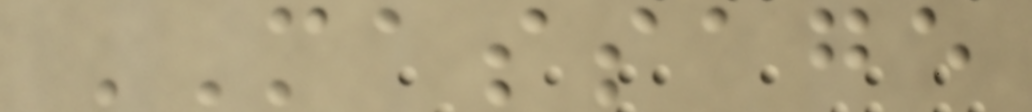MASSAGE
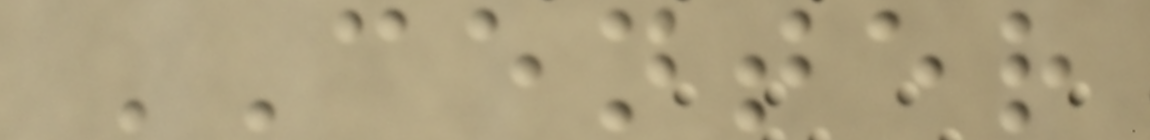CENTER
